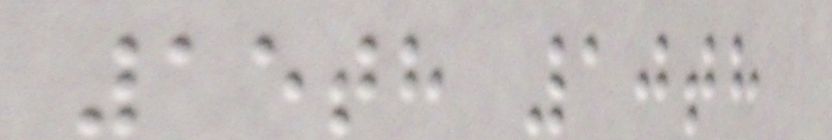15th 10th
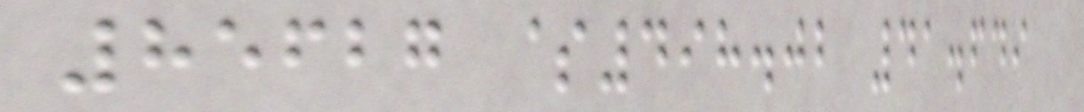85627 $498.02 41.649
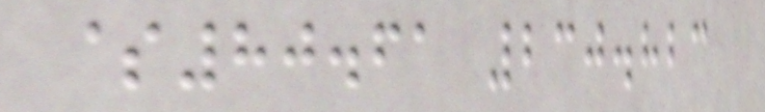$80.61 230.823
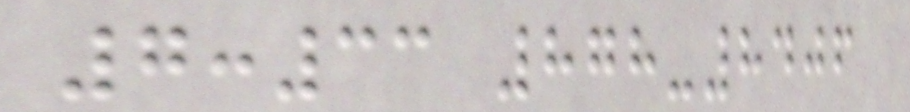7:33 878-8406
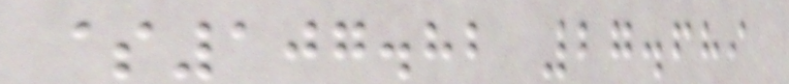$107.82 27.689
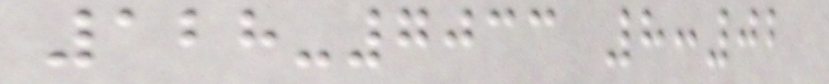128-7033 8:02
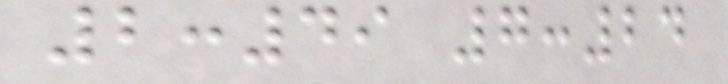2:49 7:24
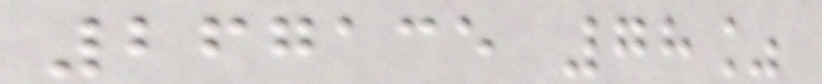267135 78%
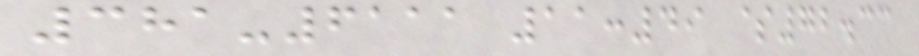381-6111 11:49 $72.33
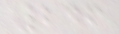246
